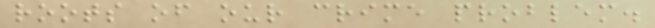roots of our crime problem.
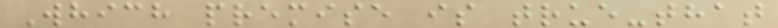Which premise is true-that
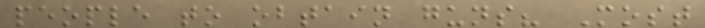people to obtain guns? Most
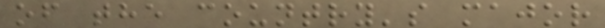of the country's major
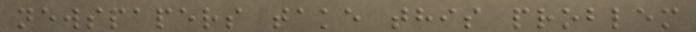newspapers take this problem
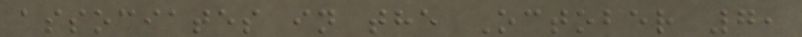associates in the October 7,
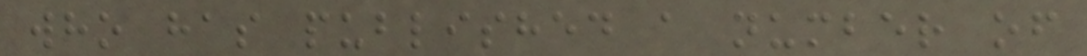who has published a number of
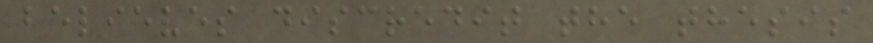believes discredit the thesis
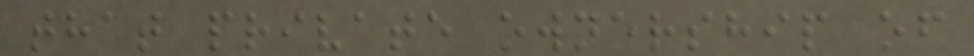that private ownership of
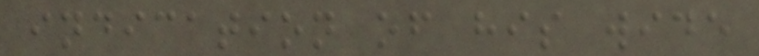indication of his wide
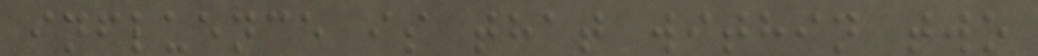influence is that within two
